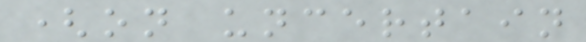(on uncertain
